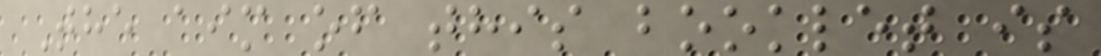The aim of this booklet is
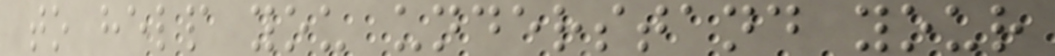to help you understand your
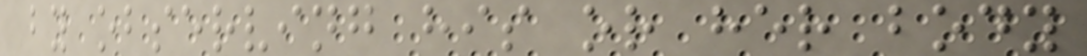by observing his or her body
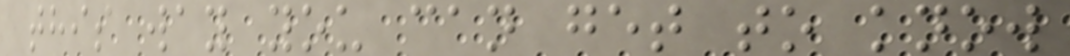this way you can get to know
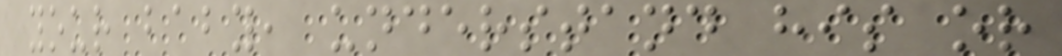your baby, understand his or
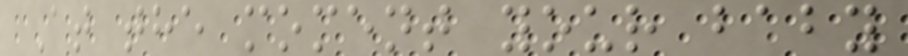At the moment your baby
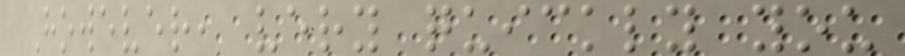However, very quickly you
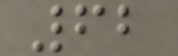62
